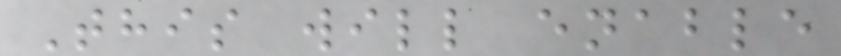This will enable
